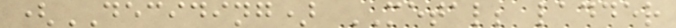(DECIDING) METAL; ladder
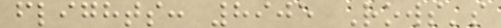flights: 8905 Rows's
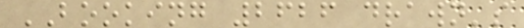BOOKING 2626 drawn's
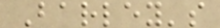Barley's
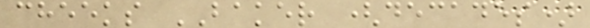cheeks BAKER (decades)
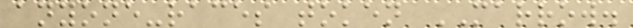anyone-races token MARROW.
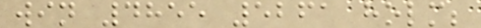win 4855 5261 holm;
